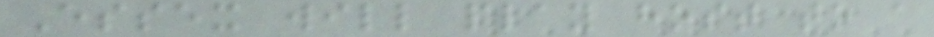Essex will play host to a
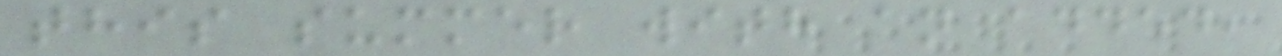this summer with an added,
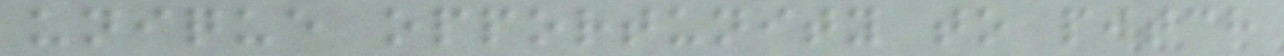unique opportunity to pitch
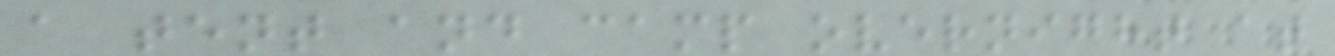a tent and camp overnight at
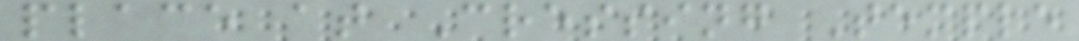place at Cressing Temple
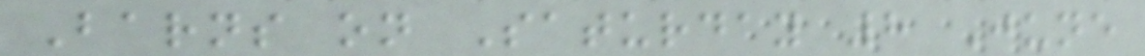Barns on Saturday 8 June
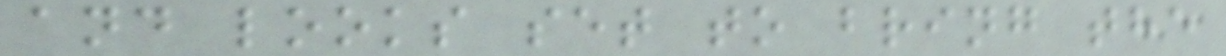and looks set to bring the
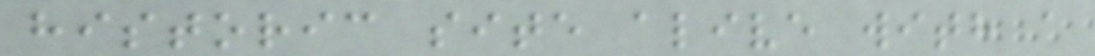historic site alive with a
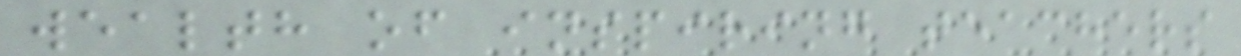wealth of inspiring teachers
